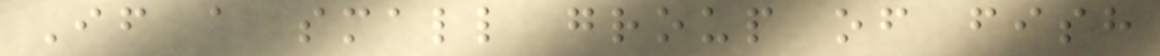If a small group of fish
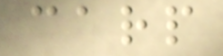carp
